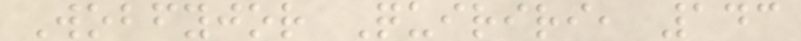Wobfyjor Quiriri, 143
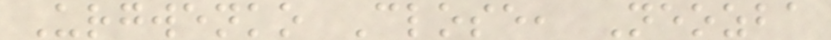Urgwenko Close, Neozba
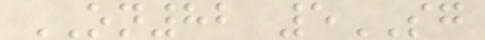ON82 5SG
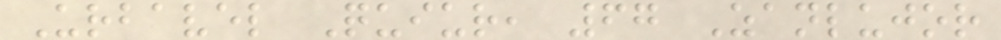Urbavel Quiur, 67 Zanlujor
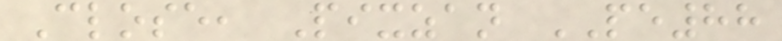Close, Pixzan PE88
